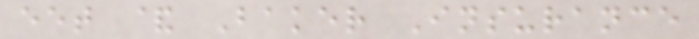eet & Baker Insurance
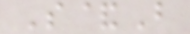S&B
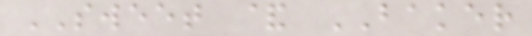SWEET & BAKER
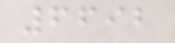6692
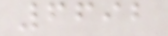6692
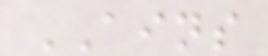AINS
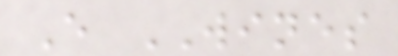E WINES
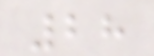28
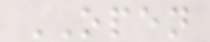OPEN
